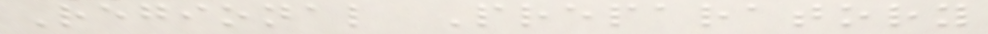Regional Preparatory
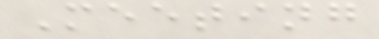Meeting
